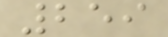259
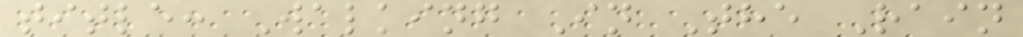title: Walking In The Rain
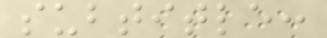subtitle:
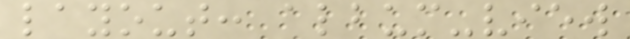layout: album-view
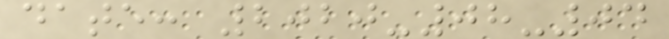date: 2020-08-04
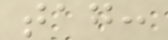tag:
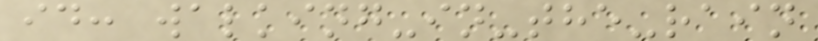id: walking-in-the-rain
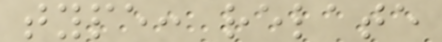type: relate
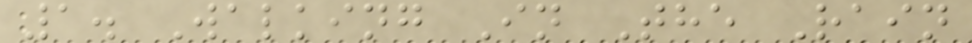1. Walking In The Rain
